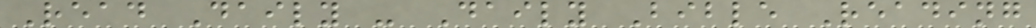Read Daily - Daily Bible Reading
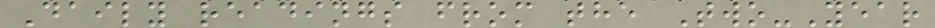Daily readings from the Two-Year
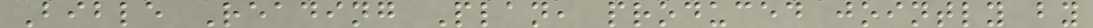Bible Reading Plan, produced jointly by
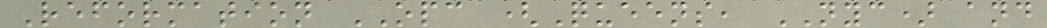Reformation OPC (Queens, NYC) and
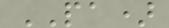PA)
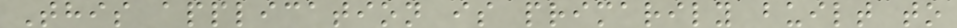This application is primarily built to
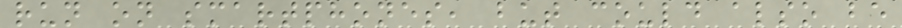run on smartphones, but could also be
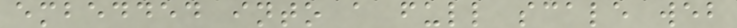embedded into a full scale web
